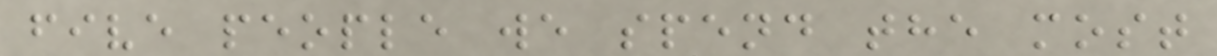five people we spend the most
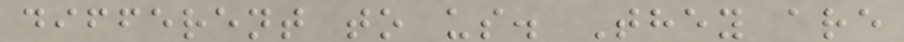different to us. They are
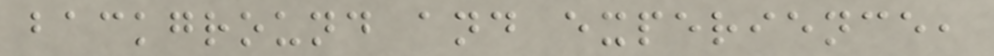background and experience,
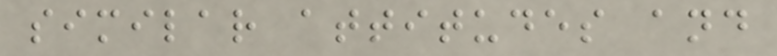similar attitudes and
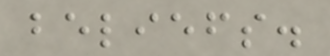beliefs.
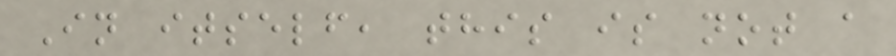In itself, this is not a
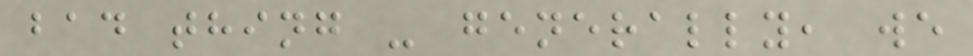bad thing - generally, we
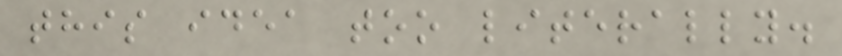this idea too literally.
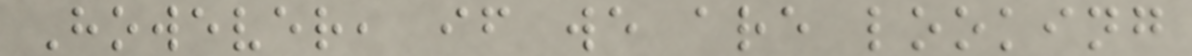However, if we are looking
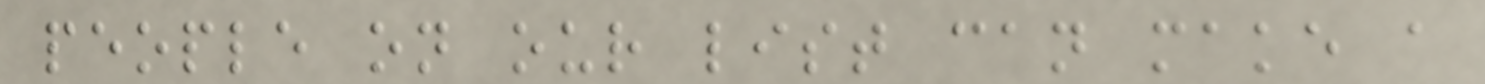people on our list can make a
